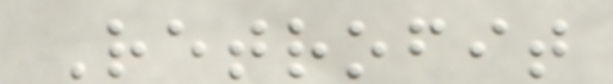Retrofit
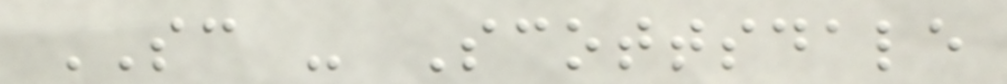SC - Scottsdale
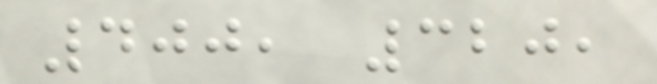400, 320,
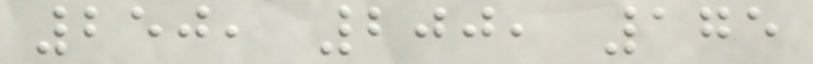250, 200, 175
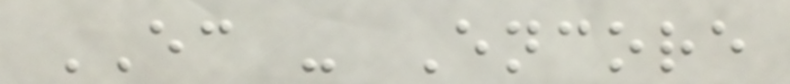EC - Encore
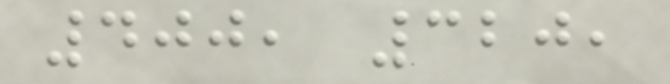400, 320,
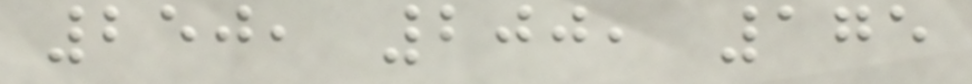250, 200, 175
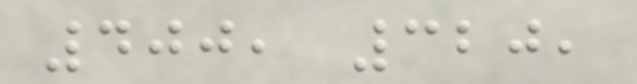400, 320,
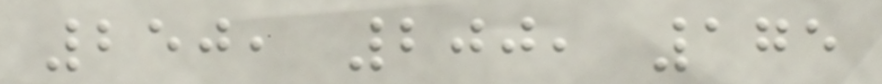250, 200, 175
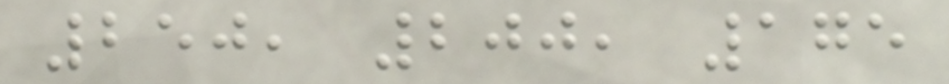250, 200, 175
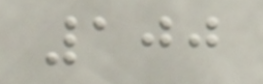100
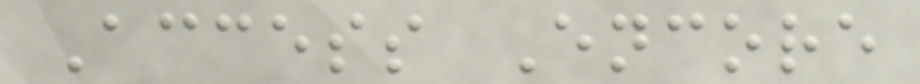Access Encore
